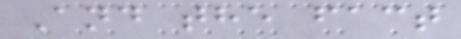And the fact
